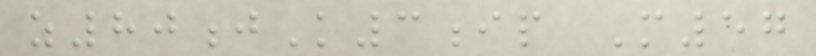z80jK3ip M57
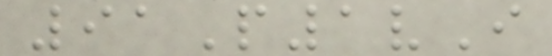91P1vI
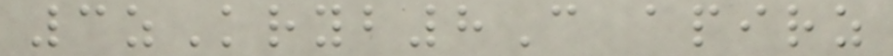3zKryb8C apirz
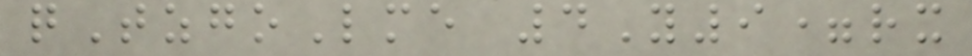qTzgoLme 4Y9=rx
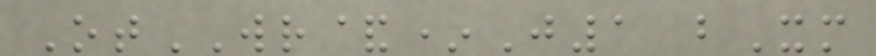OtWR&*J1 bXm
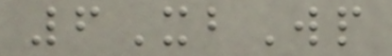6XbWp
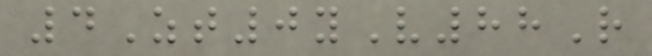4Zt0yV88R
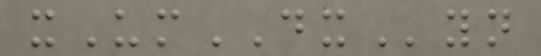xUmDXyn
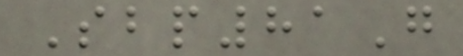Sbp81G
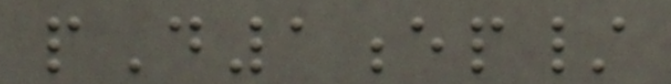pD1ep/
